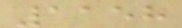1158
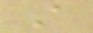A
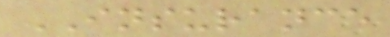INSURANCE
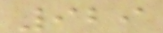929
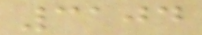3104
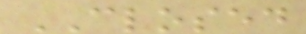CLOSED
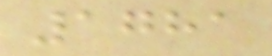1781
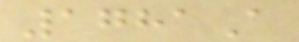1781A
